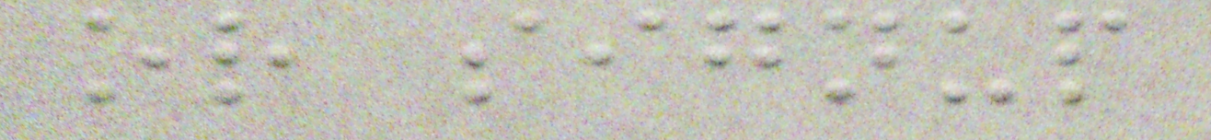or signup
